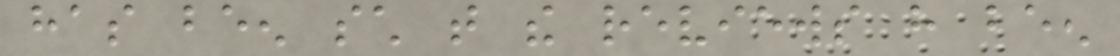has been such that the reviews have been
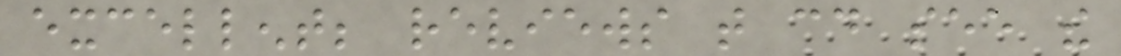excellent; reviews that could see the
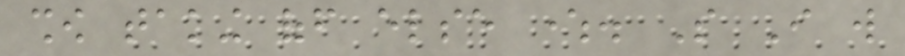show taking off else where. So I will
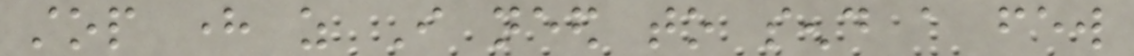stop here as I need to send a few
